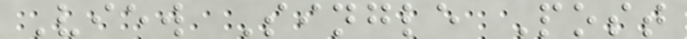View Single Post
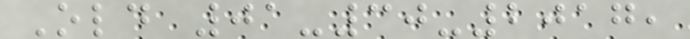Old 01-30-2017,
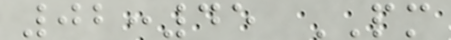02:45 PM
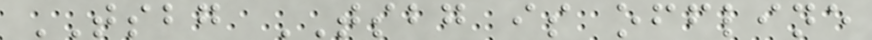TSBG TSBG is offline
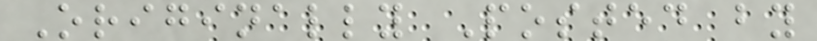Originally Posted by
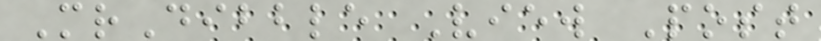MrDibble View Post
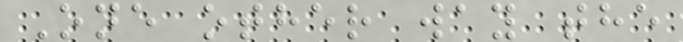One other way the
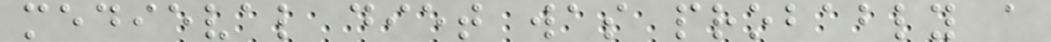medieval diet was probably a
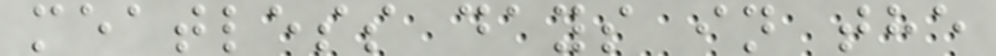meatless days in the
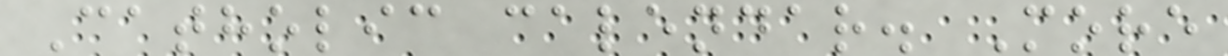Catholic calendar. More
